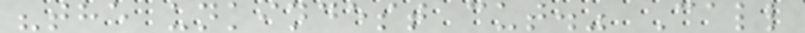"the unkindest cut." Call
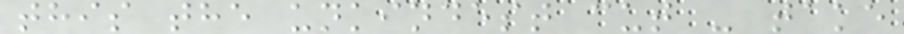this the unkindest cut - take
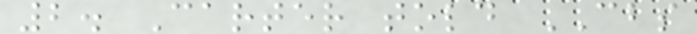2. Carter told CBS
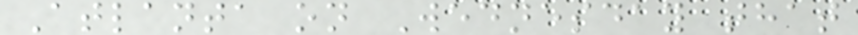Atlanta on Wednesday that
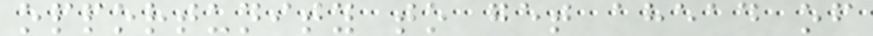opportunity to get ahead of
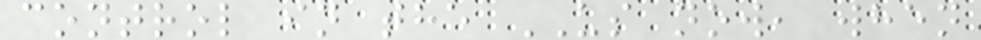control in the US now, when
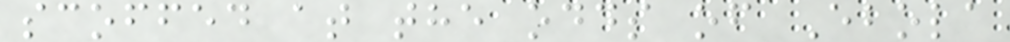scoffed at the odds of Ebola
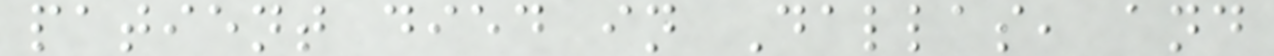patient died in Dallas, and
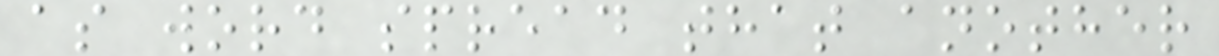as word spread that another
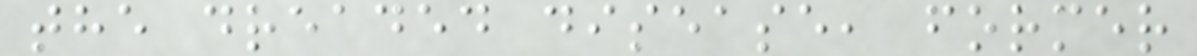the dreaded disease, former
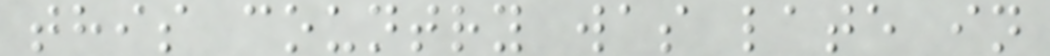this country was late in
